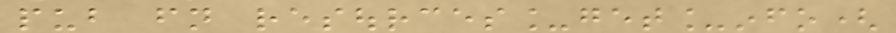pub fn resources_get_info(
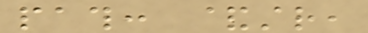path: &str,
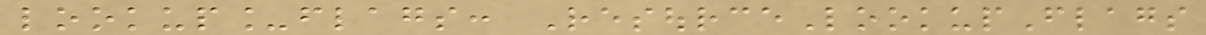lookup_flags: ResourceLookupFlags
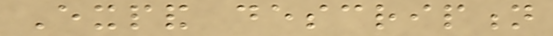Expand description
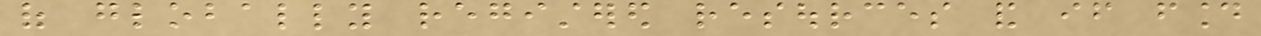of globally registered resources and if found
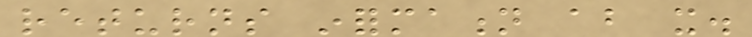returns information about it.
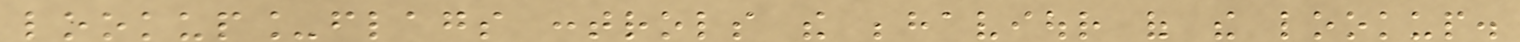lookup_flags controls the behaviour of the lookup.
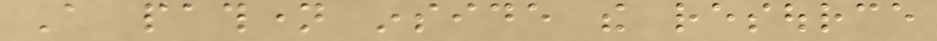A pathname inside the resource
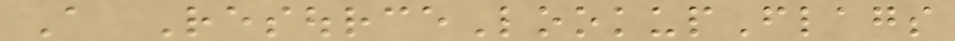A ResourceLookupFlags
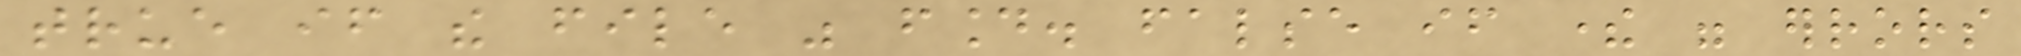true if the file was found. false if there were errors
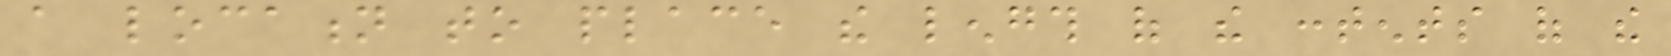a location to place the length of the contents of the
